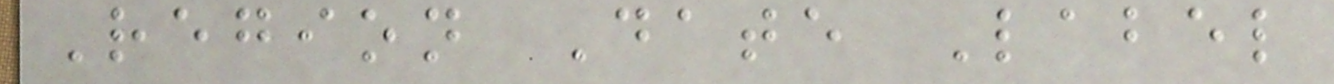Region Date Label
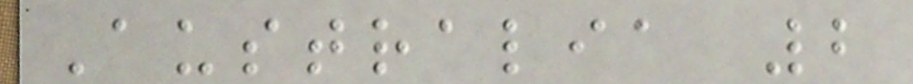Australia 2
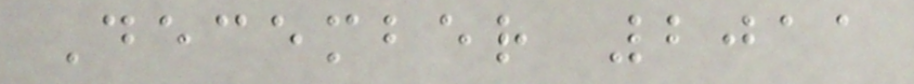December 2011
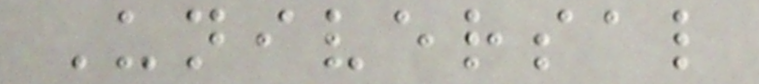Universal
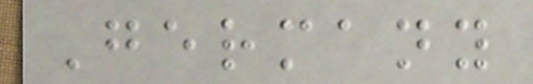Germany
